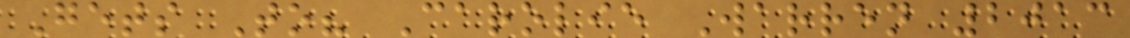Gets To? Carolie Warren 2013
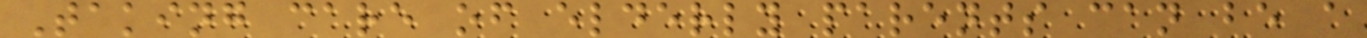Taking care of elderly parents can be a
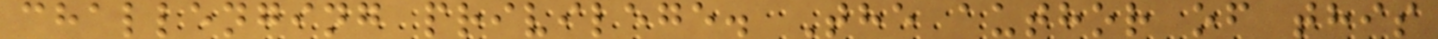challenging privilege. The author of this
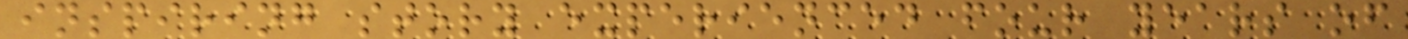inspiring story experienced four years of
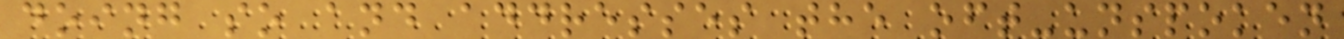doing so and addresses the oft-unspoken
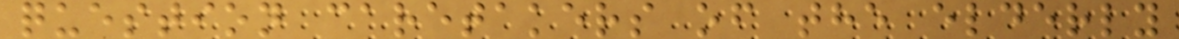question caretakers of the elderly
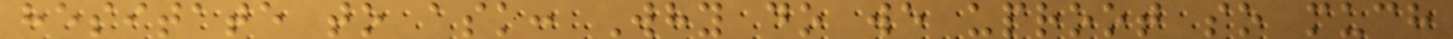hesitate to ask: Why do we uproot so much
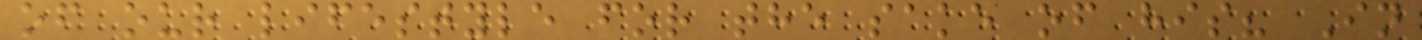of our lifestyle for the sake of his? In
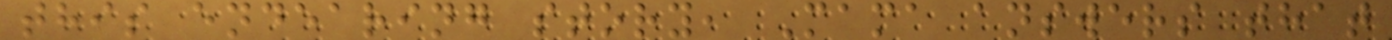this endearing story, Mama answers that
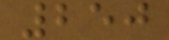250
